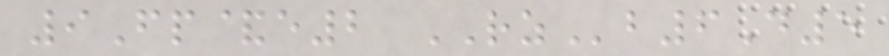9Fp&e2 RZb6D5
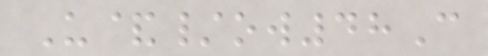U&/ow48C
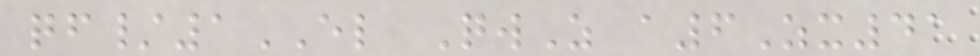qf/1EL QwZ a6Zx41
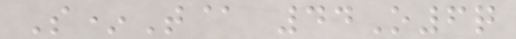S*T@ 44O6q
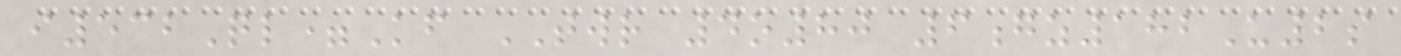i532Ql=Kf TWR 4o80 6gz182U2s
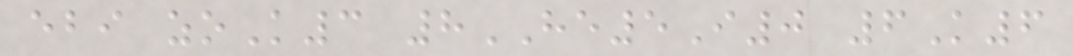ebi zoK3 8HE5I0 6K6
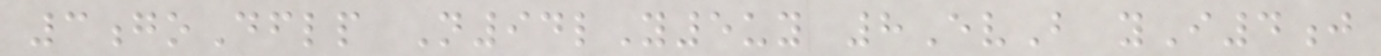3goDflp N94lY5uy 8EvB yI4j
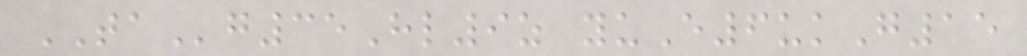TAg35Hl9z yuE6ukG15
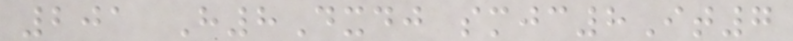201 H8Dxdj smjc8It7
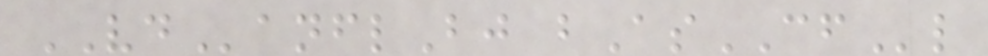VDanflBj bAsCFl
